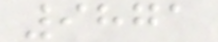9871
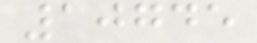10745
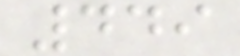449
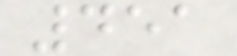451
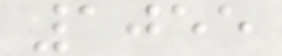1055
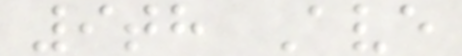9th Ave
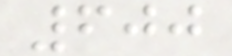600
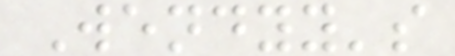Wendyy's
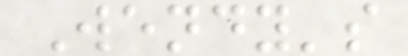Wendy's
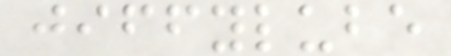jiffylube
